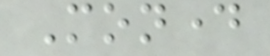Monday
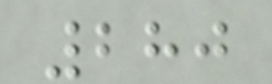280
